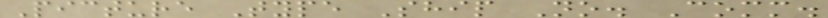Picture Type Ship No. Comm.
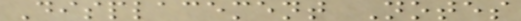Displacement Notes
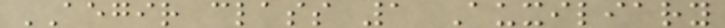AEGIR class 1 Auxiliary
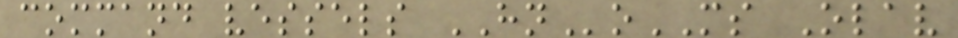command vessels HNoMS Olav
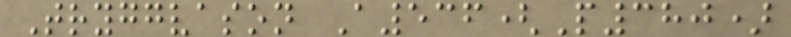Tryggvason A536(P380)
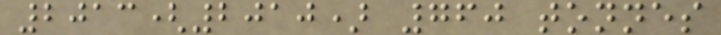2013(2010) 760 tonnes
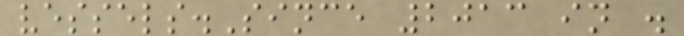vessels.Since 2013 in .
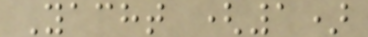Yacht (1)
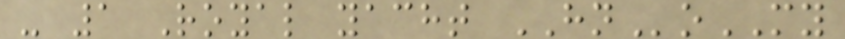- 1 Royal yacht HNoMY
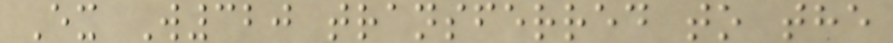Ex W320 transferred to the
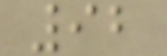92
